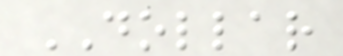DOLLAR
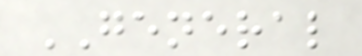GENERAL
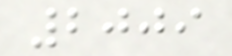2009
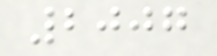2007
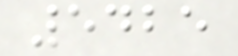5425
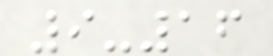9-16
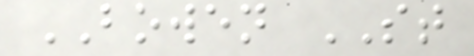BOWEN ST
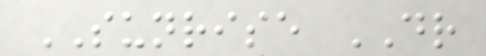SUNRISE DR
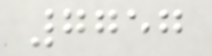7757
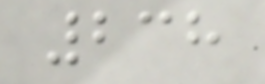238
